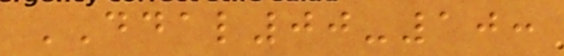DDAL00-10:
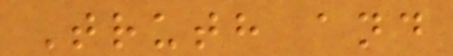Truth and
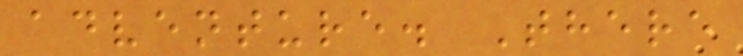adventure. There
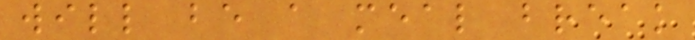will be a meal break
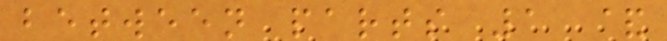between parts 1 &
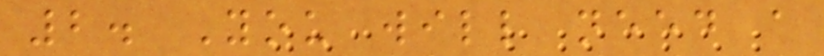2. You will need a
